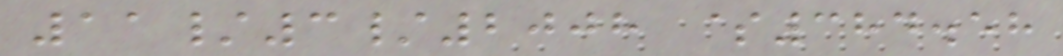11/3/2008 $384.58
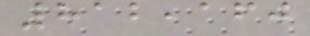812,160
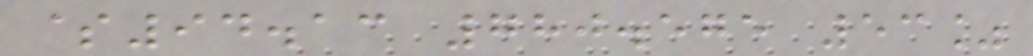$94.13 780.575 53%
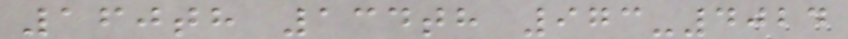160th 134th 973-4024
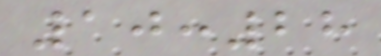10:28
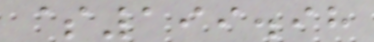$199.98
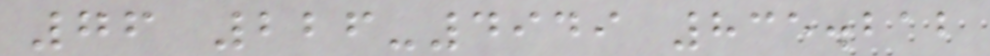76 226-4949 835.212
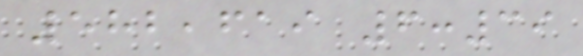582,619 6:39
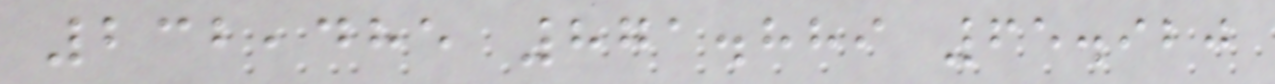232,485 871.889 65.920
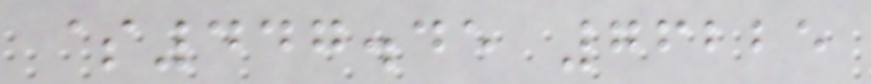$447.45 76225
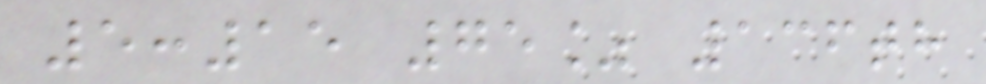5:15 75% 136th
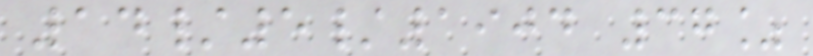14/5/1904 37%
